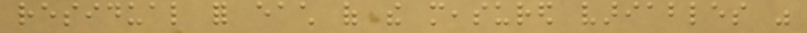residual for each of the measured variables was
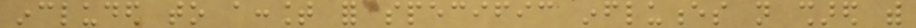included to account for specific influences not shared with
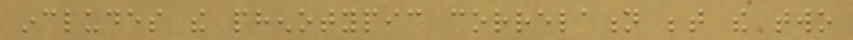includes the phenotypic correlation between the two
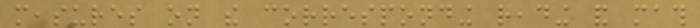measures on the corresponding reading and math
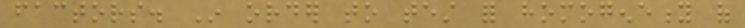factors. In order to test for homogeneity of
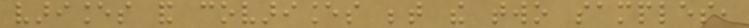variances and covariances between the two samples,
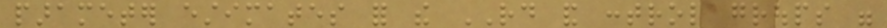parameter estimates for the RD and control groups were
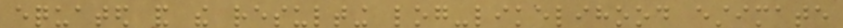equated and the resulting log-likelihood estimate
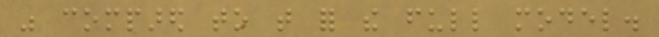was compared to that for the full model.
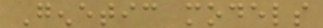Genetic models
